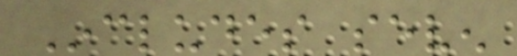Includes seven
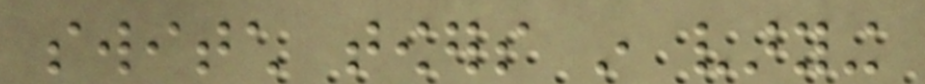switch towers in varying
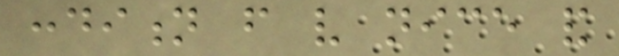condition from very nice and
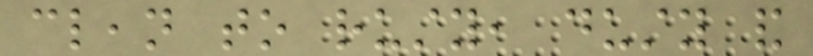clean to rusty, dusty and
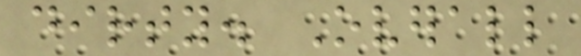dirty. Overall
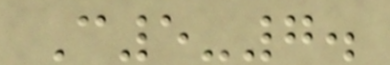C5-7.
